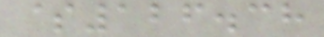$126.38
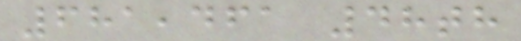681,461 48th
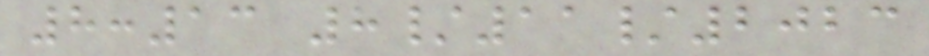8:13 8/11/2023
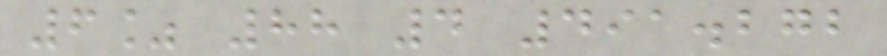6% 88 4 491.272
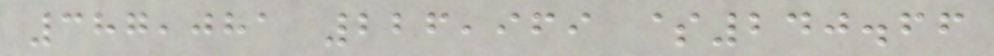387,081 226,969 $240.66
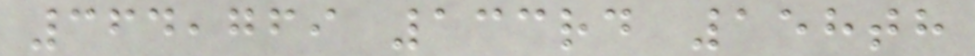364,769 133rd 158th
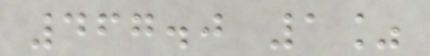467.0 1%
